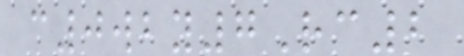c0wby7Rc2
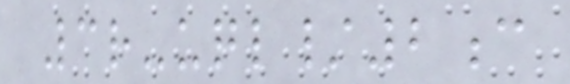3r-uql/2c
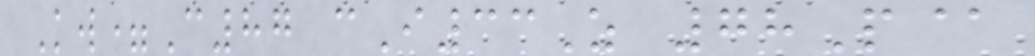Kw=C87 cI33Z 78P@
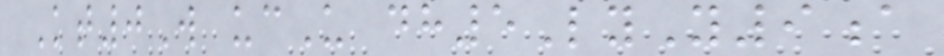Kt0W ucU dh5LyY9a
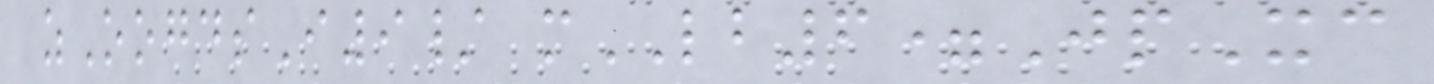zOogdsI9/ mLB6=JpXc
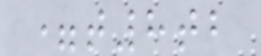=t8tb
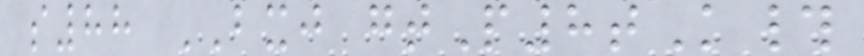s88 BXJ gtP8tK#
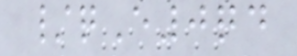/qE0qd
